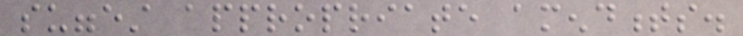suggest appropriate amendments.
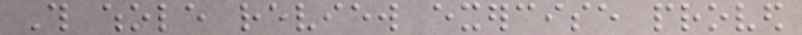This whole review exercise proved
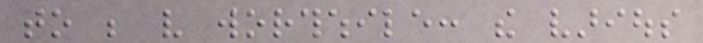to be very worthwhile: the various
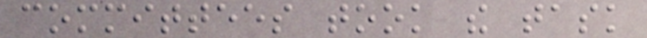committees took the task
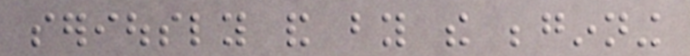seriously and by the beginning
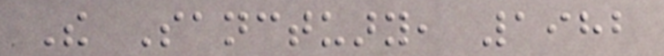The Sanctuary, 1982
